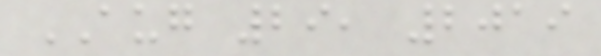AUG 29, 2019
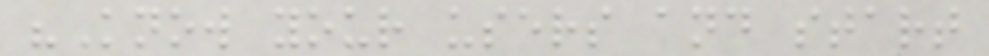"Know your users and start
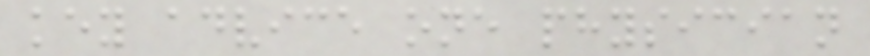key advice one physician
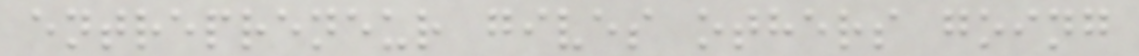entrepreneur gives others going
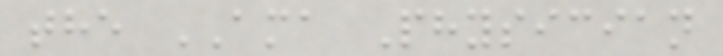the AMA Physician
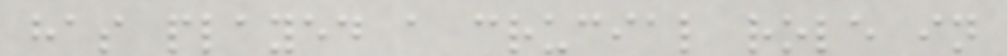has played a crucial role in
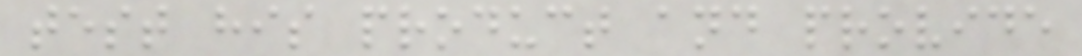test his product and provide
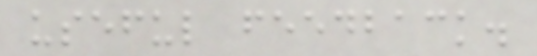useful feedback.
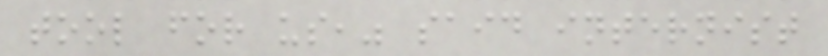tool for us," said internist
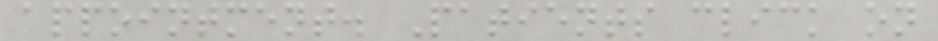appointment. Patients click on
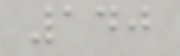140
